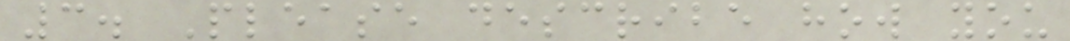3. Please describe how you
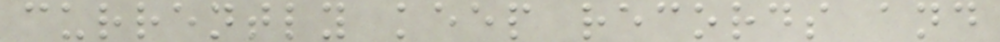currently keep records and
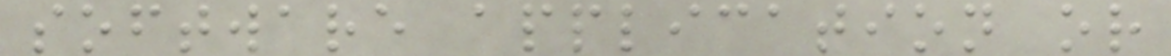software application or
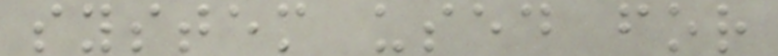system used for
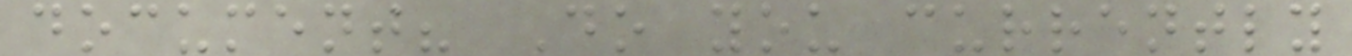document? Do you currently
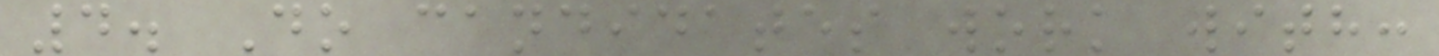4. Do candidates work with:
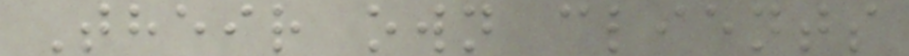Their own clients
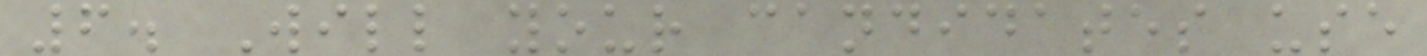6. Will your candidates use
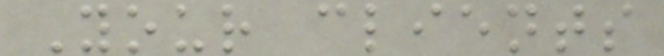Your clients
